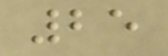25
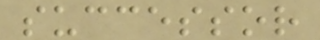successor
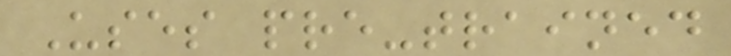Uses pre-trained
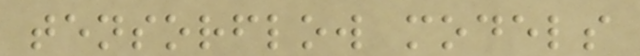tensorflow models
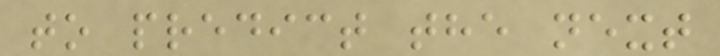to predict the next
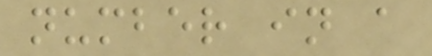number in a
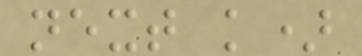next k)
